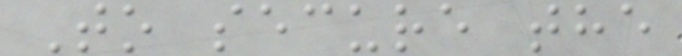To secure the
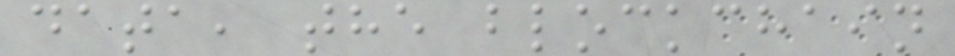data, the blockchain
